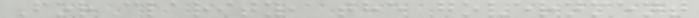For clarity, the government
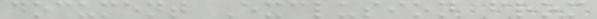document Exclusion from
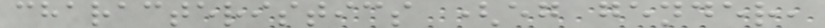characteristics (eg gender,
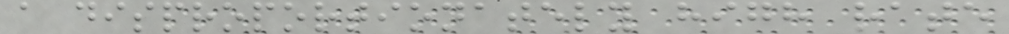a disproportionately high rate
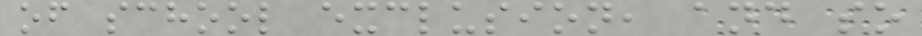of school exclusion, and so
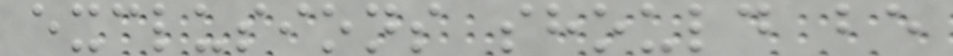exclusions should be
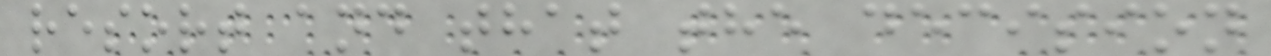resort and that the decision
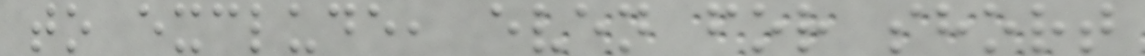to exclude, even for short
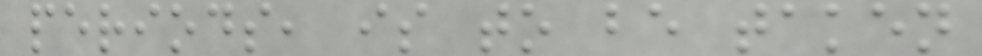periods, is to be taken
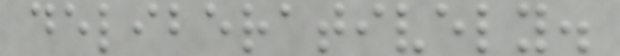deliberatively.
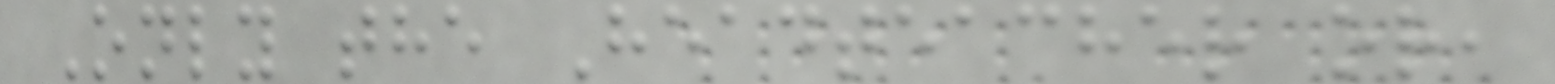Only the Headteacher or,
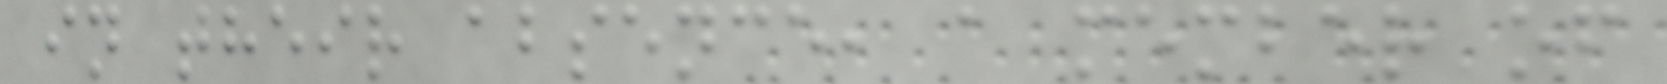in their absence, a member of
